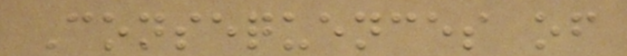Consequences of
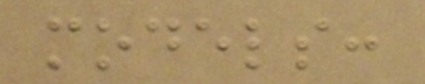models:
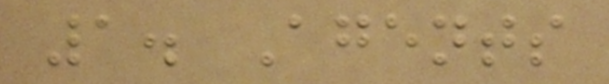1. Agents
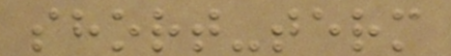short-term
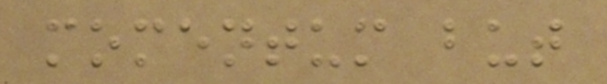momentum but
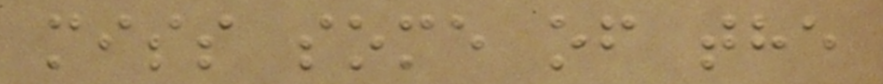miss some of the
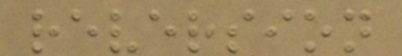reversion
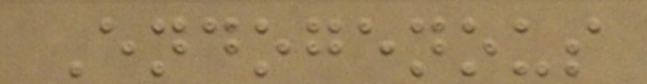Endogenous
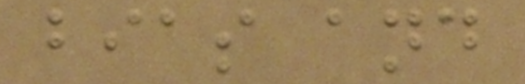bias and
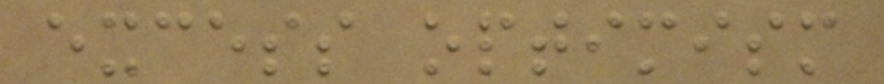excess optimism
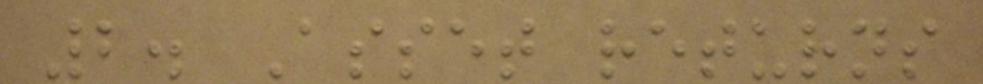2. Asset returns
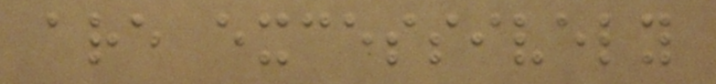are excessively
